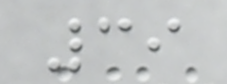39
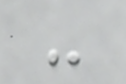-
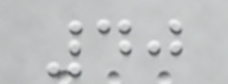40
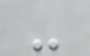-
